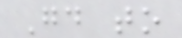Good to
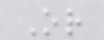Or
